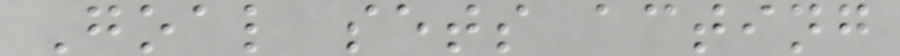Goal sets acting
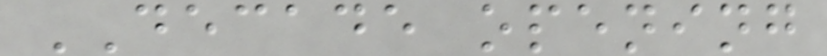DECADE opening
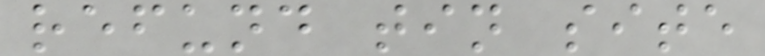refund tin site
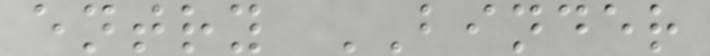entry BINDER
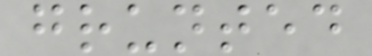grunted
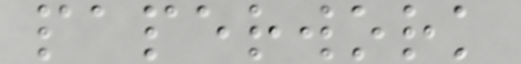paperwork
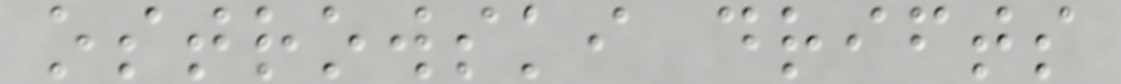ostrowski drifts
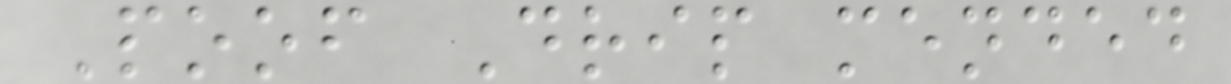Poof Drip mended
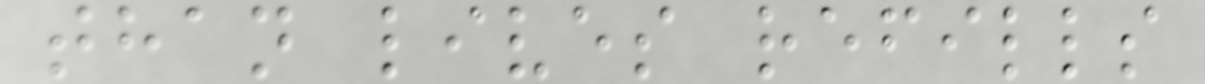than lives refills
